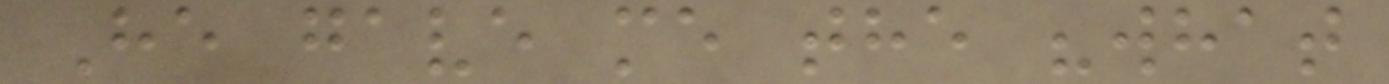He gave me the "what
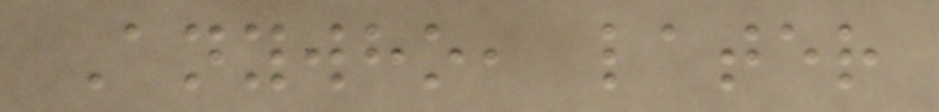Anywho, later
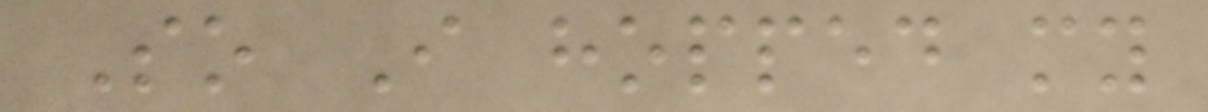So I hopped my
